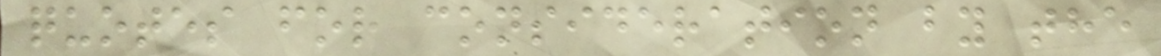quotes for consideration by the
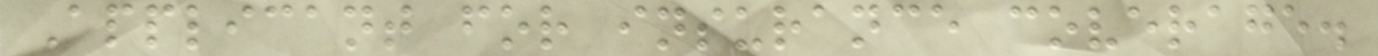Applicant for insurance coverage.
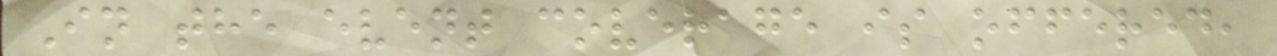In the event coverage is offered,
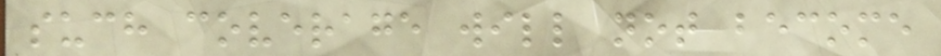such coverage will not become
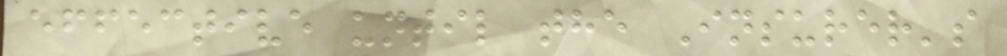effective until the Insurer's
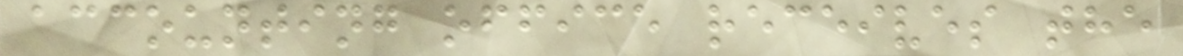accounting office receives the
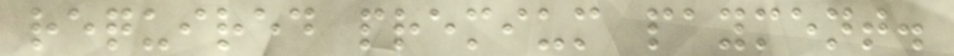required premium payment.
